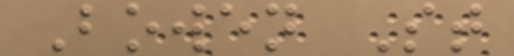Bowen St
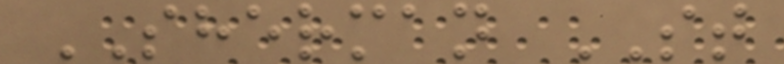SHERMAN ST
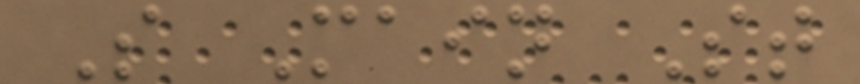S Main St
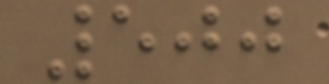500
